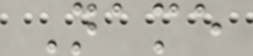Name
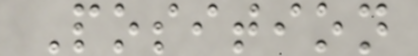Position
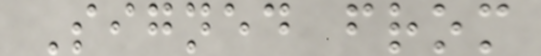Signed from
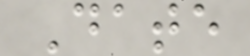Date
